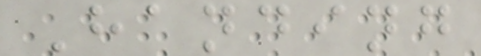Handing
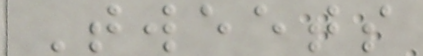Tweets
